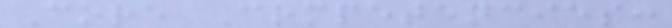Core Competencies:
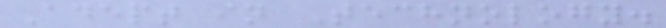Adept in Technology.
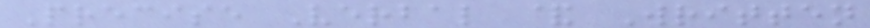Precise Verbal & Written
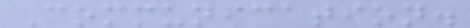Communication.
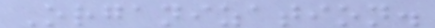Organization.
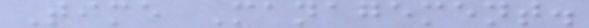Time Management.
